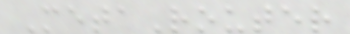MetaRouter
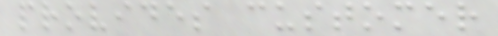provides customer
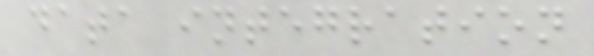data integration
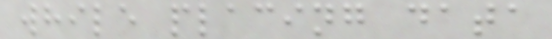while placing data
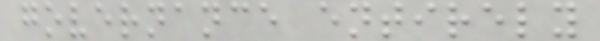governance entirely
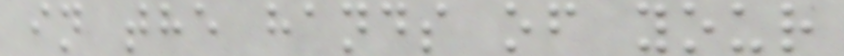in the hands of your
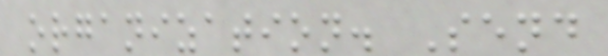organization. Send
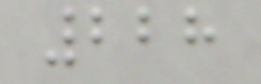228
